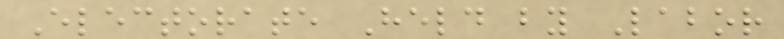Electorate Held by Labor
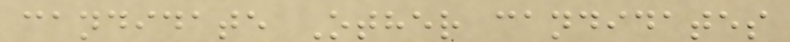candidate Other candidates
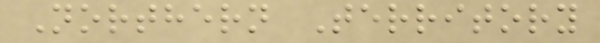Northern Territory
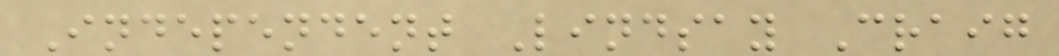Independent Lindsay Craig
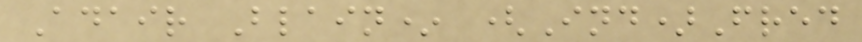Adair Blain* (Ind)Fred
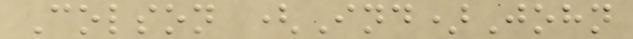Colson (Ind)John
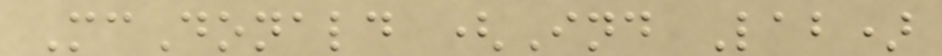McDonald (Ind Lab)
